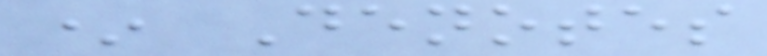* Denotes
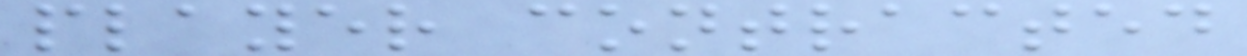player contracted
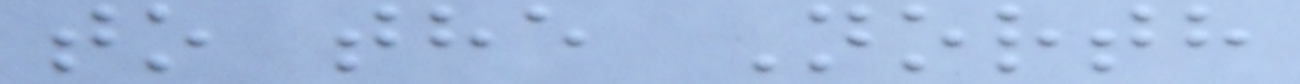to the North
